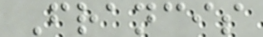Francis
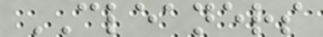CLEANERS
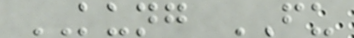KUNG FU
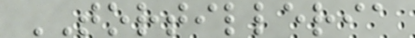TORTILLERIA
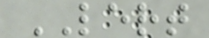LERT
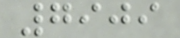7909
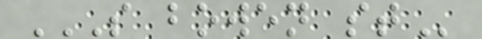S BOWEN ST
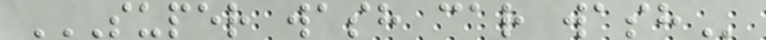SUPER WASH CAR WASH
